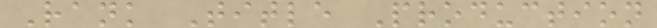Rank Title Production
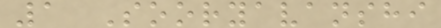1 Sooryavanshi
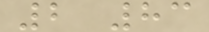2 83
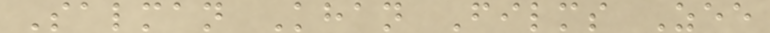Salman Khan Films Zee
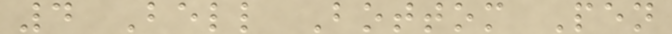4 Bell Bottom Pen
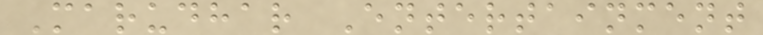Marudhar Entertainment
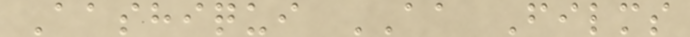Aashiqui AA Films
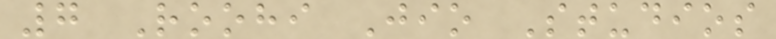7 Roohi Jio Studios
